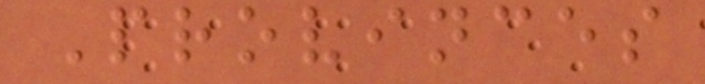Provinces
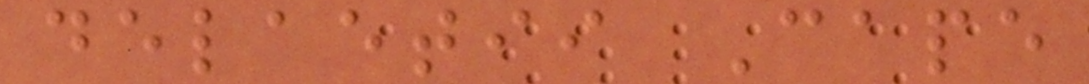delaetii Cape
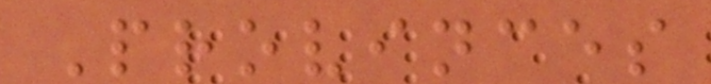Provinces
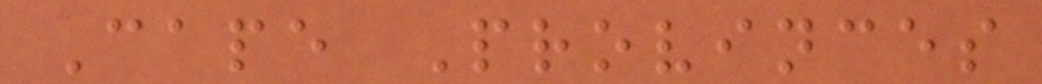Cape Provinces
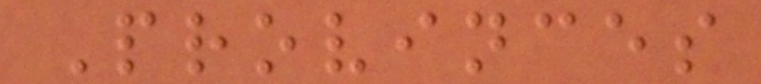Provinces
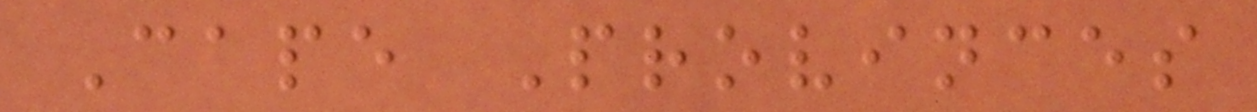Cape Provinces
